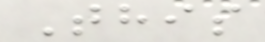This
